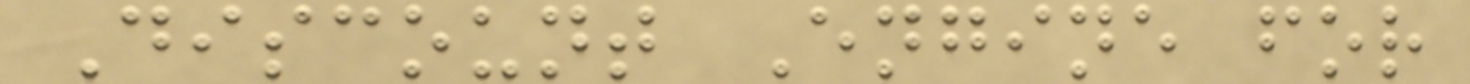Discount Engine for
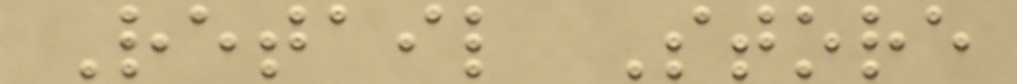Retail Store
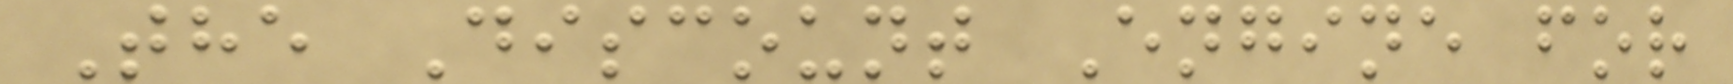The Discount Engine for
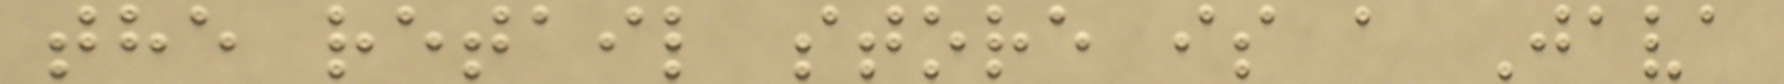the retail store is a Java
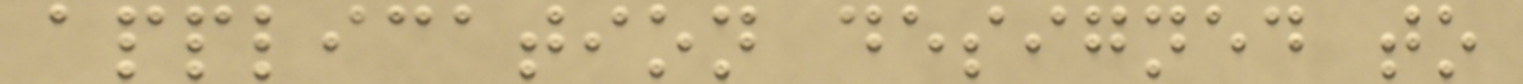application designed to
